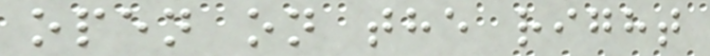open on the right
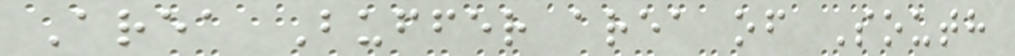Area Buffer area of South
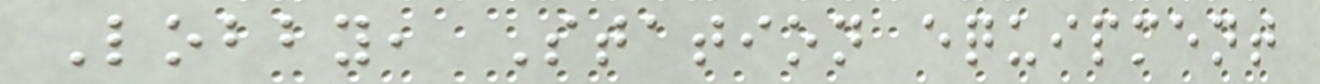Lobby, Station equipment
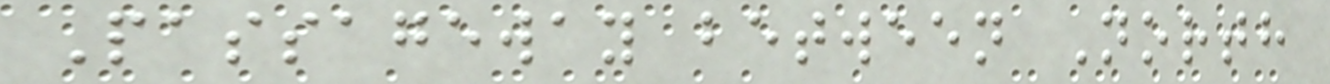Passageway between North
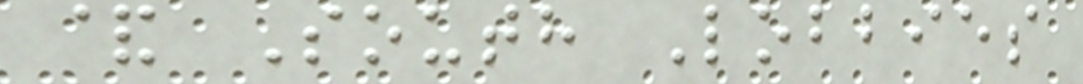& South Lobbies
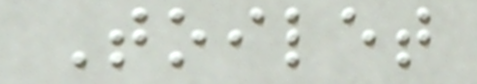Toilet
